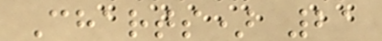Charts) 21
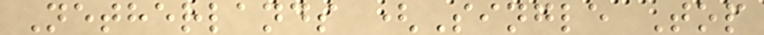Netherlands (Single Top
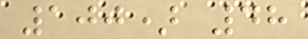100) 48
